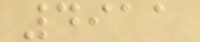4911
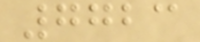7723
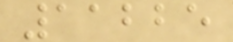11225
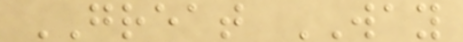GREAT WAY
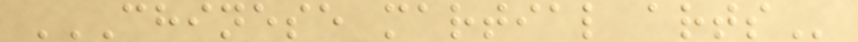CHINESE MARTIAL ARTS
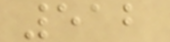512
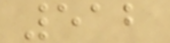512
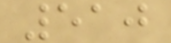510
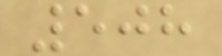508
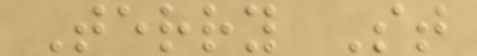Terry St
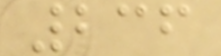236
